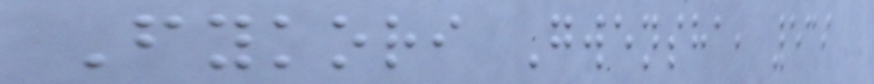Fykori Gwensha, 539
